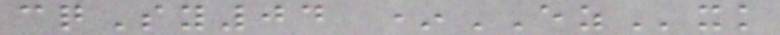cqSy04 *EZxk
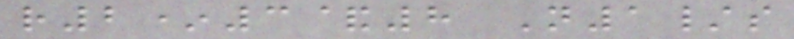r2*3&8 N1/s
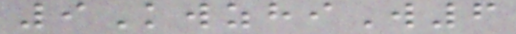9KwzhiW6
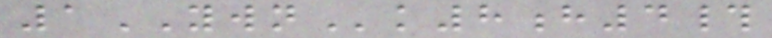1YWNk8h4#
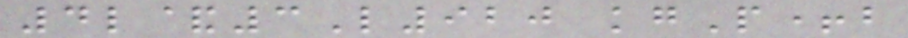4l&3L920 kgP+b
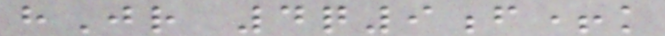hJr 4q9f+k
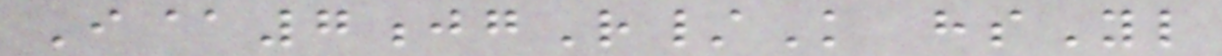I@7jgR/K hsYl
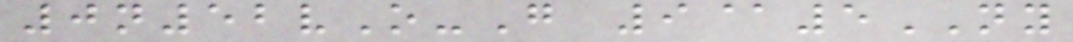0n52vO-G 9@5NY
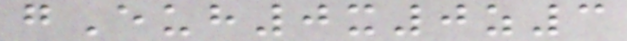gEuh0x0z3
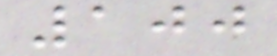100
